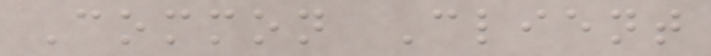Common Client
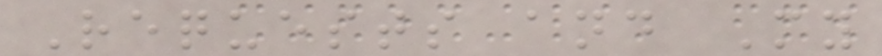Requests and My
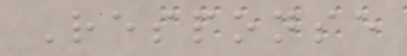Response
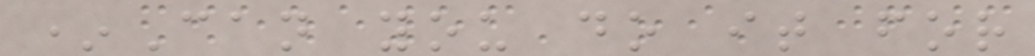*Can you do it for
